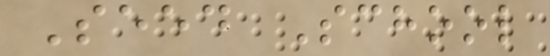Seed School
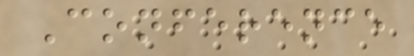Conference
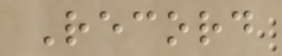Record
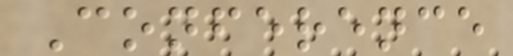Conference
